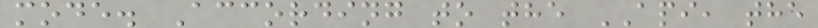mode. According to the API, the
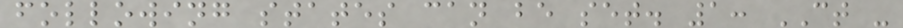following states can be set. 1: CT -
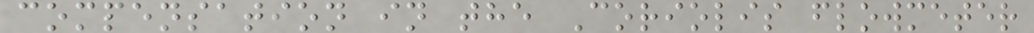compensation in the Coriolis flowmeter
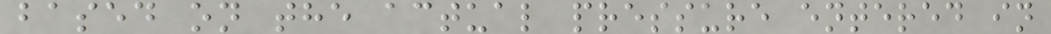based on the actual pressure entered in
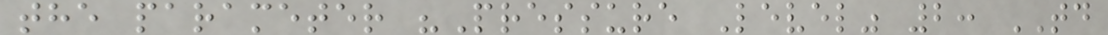the parameter "Pressure Level" 2: TD
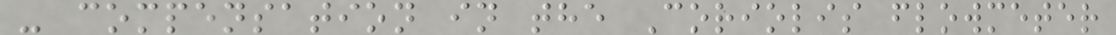- compensation in the Coriolis flowmeter
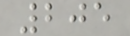205
